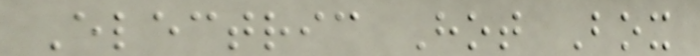Electric Hot Box
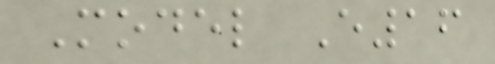Model E16
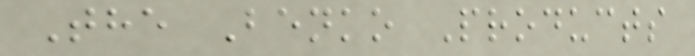The Benko Products
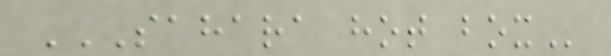SAHARA HOT BOX
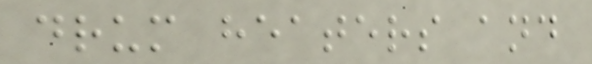drum heaters and
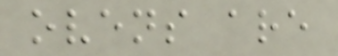ovens are
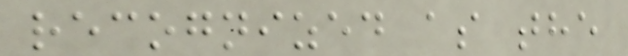recognized as the
